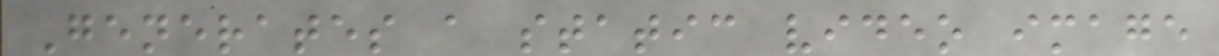Generates a static video image
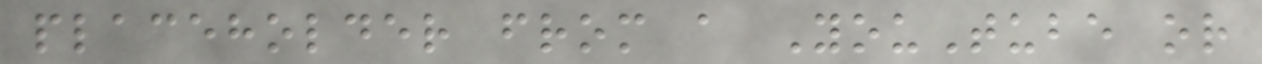placeholder from a YouTube or
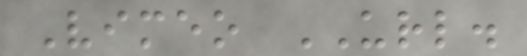Vimeo URL.
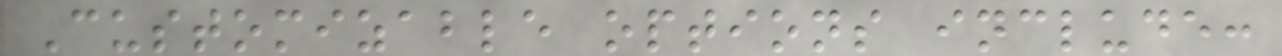Customizable options include:
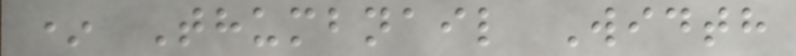* Thumbnail Width
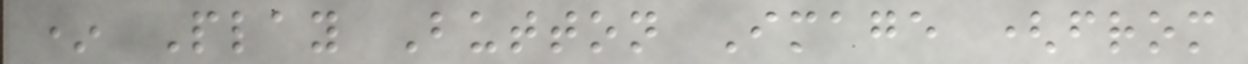* Play Button Image (from
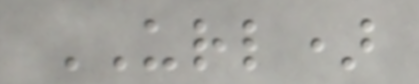URL)
